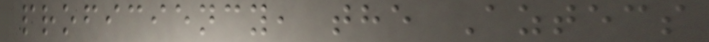proficiency, the Aztecs
